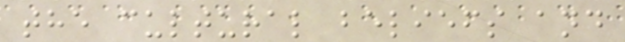the cultural beliefs and
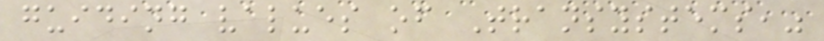guiding values of Transystems,"
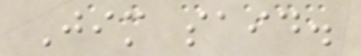Jim said.
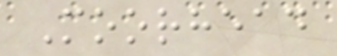Moorhead
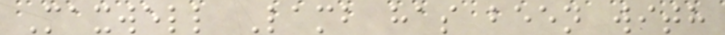Maxwell Lamb has been with
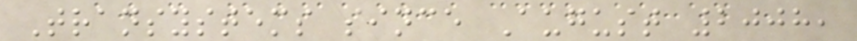Transystems since August 2008,
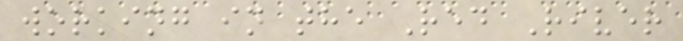working in the Red River
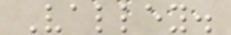Valley.
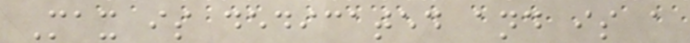Max is dedicated and is a
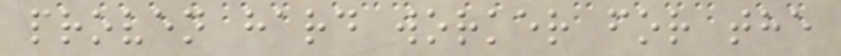proven hard worker for the
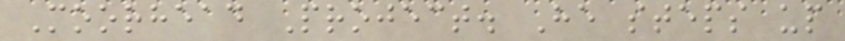Moorhead Project. He steps up
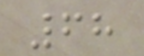68
